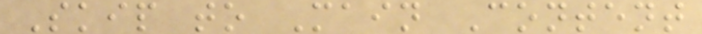Skip to Main Content
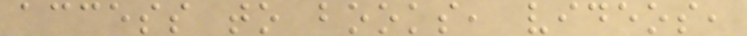access to books, videos,
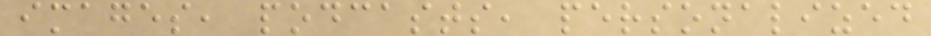images, podcasts, personalized
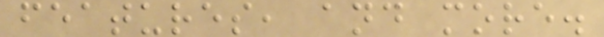features, and more.
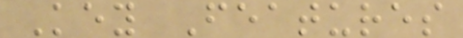Key Features
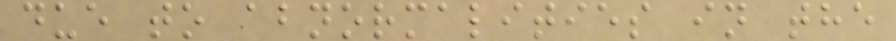due to abnormalities in the
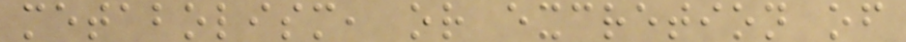metabolism, or excretion of
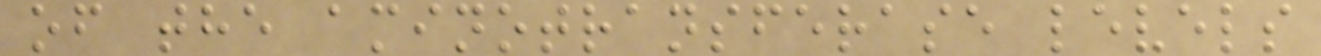of the aminotransferase levels
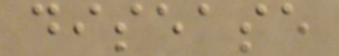disease
